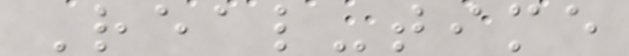Real-time
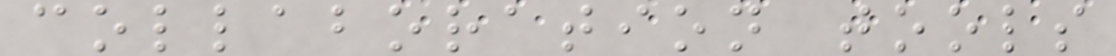collaboration tools
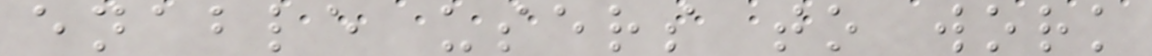enable users to work
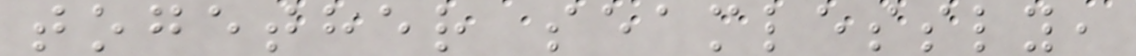together seamlessly,
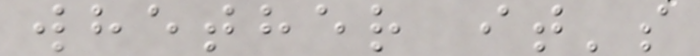whether it's
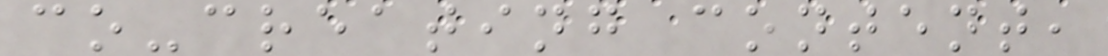co-creating content,
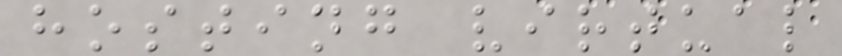hosting virtual
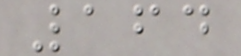164
